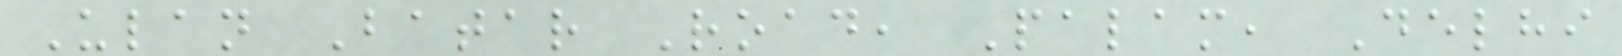Ulan Batar Road, Palam, Delhi
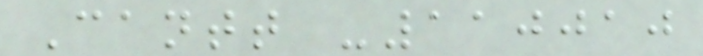Cantt -110010
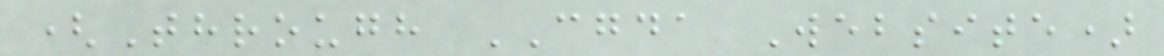(Through CGDA Website)
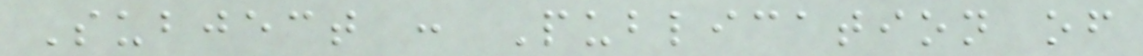Subject : Publication of
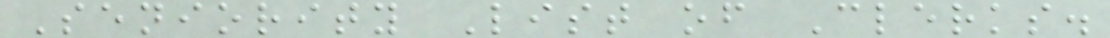Seniority List of Clerks.
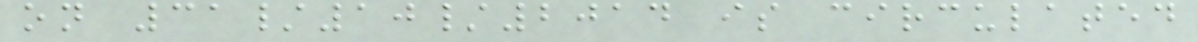on 31/10/2014 is circulated
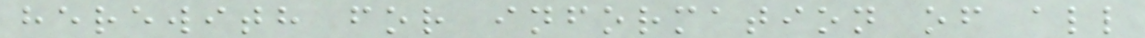herewith for information of all
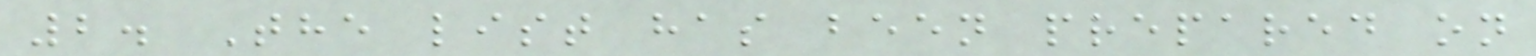2. The list has been prepared on
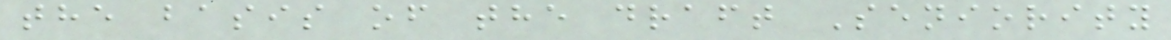the basis of the draft Seniority
